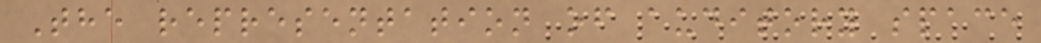The representation of auditory space
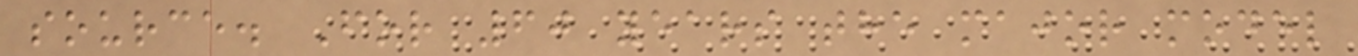source. For 60 years the major model
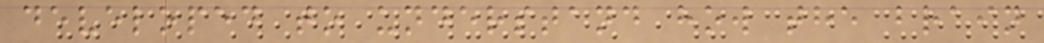developed to understand how the brain
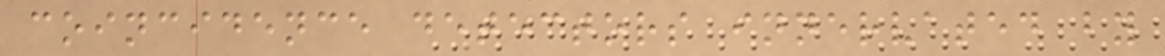coincidence detectors innervated by
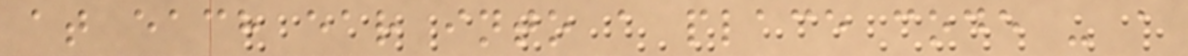at each ear into a place code - a
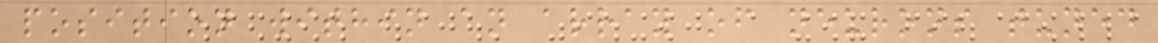position within an array of neurons tuned
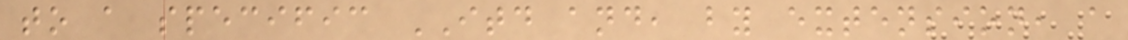to a specific ITD and, by extension, a
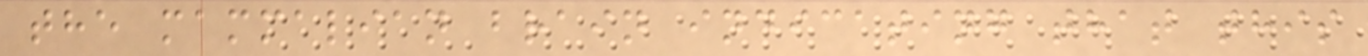the mammalian brain indicating that this
